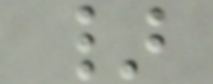}
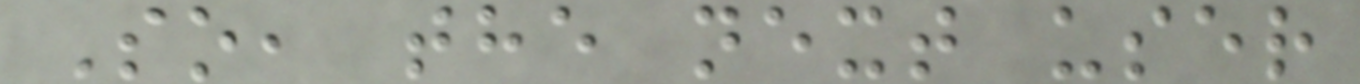So, the next user
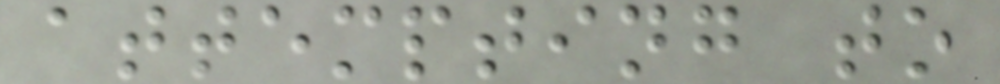attempting to
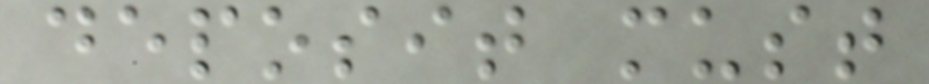deposit must
